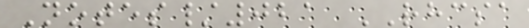Notes/021 RHCSA
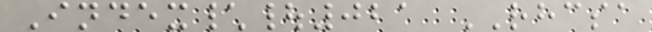Index\|021 RHCSA
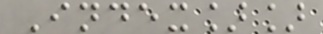Index]]
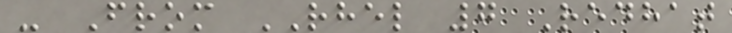- From RHEL 7 Redhat
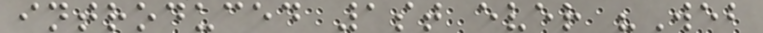introduced 1st ever "Web
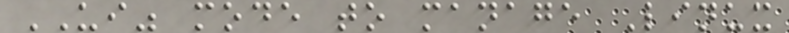UI" mode to manage Linux
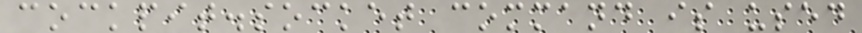cockpit.socket command is used
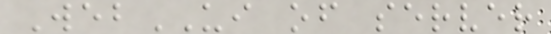WebUI of server
